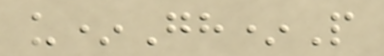u*Gh*P
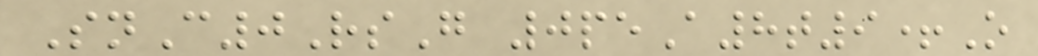SnC0RsG 0peA8t9+O
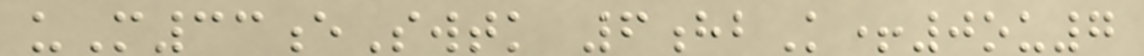uM33eSwtk 6hbK+0ou7
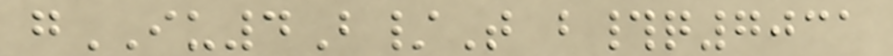gIU4B/T b#q7031
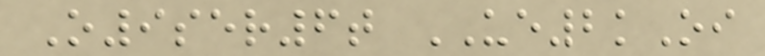O9ser6t UE2kOi
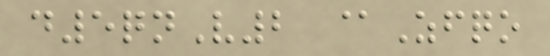d5qnV2 @Zfqo
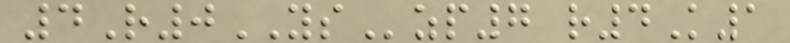4R0YSzp7 r4K1
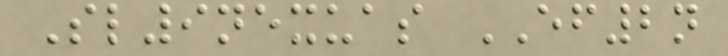Sl9nexuas EF2n
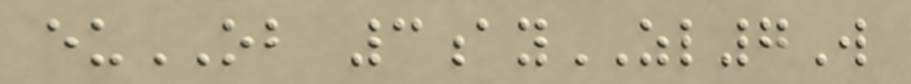euOB 3ayZL7W
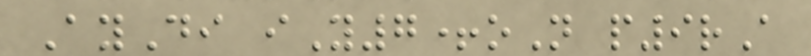AyDi iY7+oN p9rA
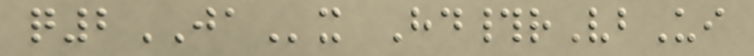q2JAx Hd#rVbUi
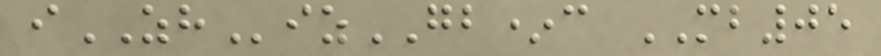iZHizGB*c MB05
